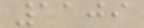1109
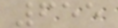655
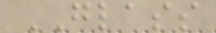GLASS
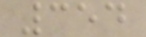354
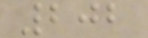202
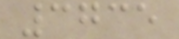3735
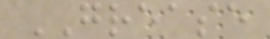GREASE
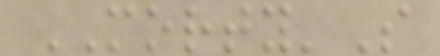MORTY'S
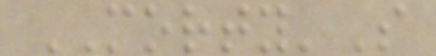MORTY'S
